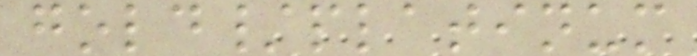gold/platinum
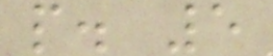p. 5
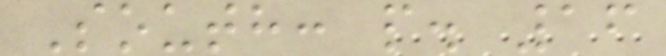South: p. 16
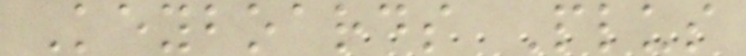Keyboards Plus
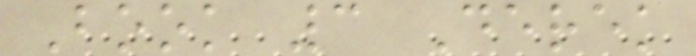Book 3 Derek
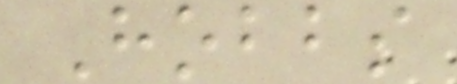Hobbs
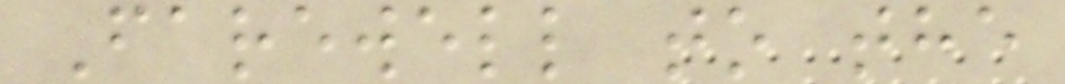Farewell to the
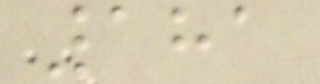181
